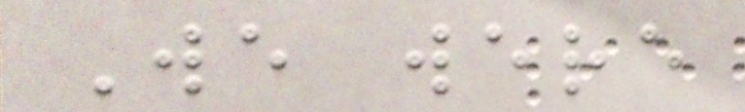We were
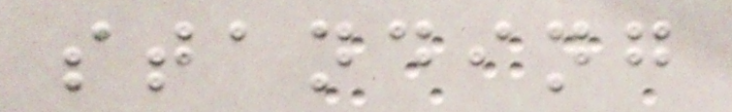standing
